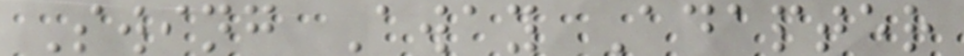Swing Away Adapter
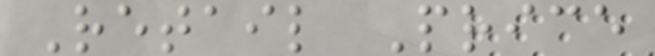Retail Price
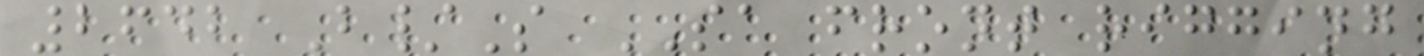2642 B/S SA front rigging
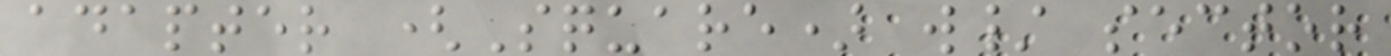adapter (Square) w/ sector
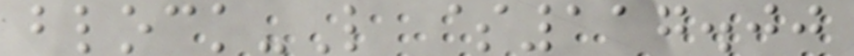block-L $117.00
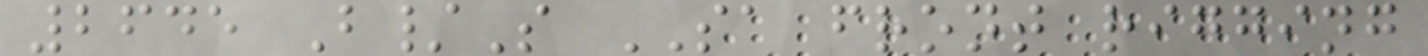2645 B/S SA front rigging
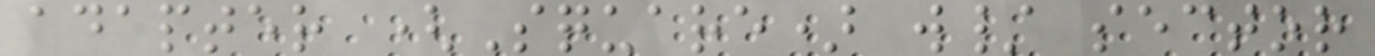adapter (Square) w/ sector
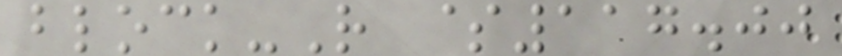block-R $117.00
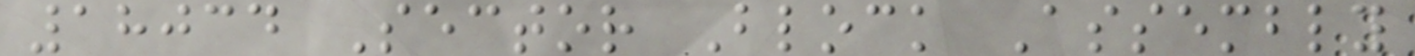18034 Sector Block Assembly
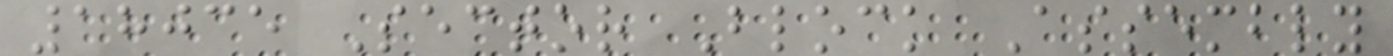18035 Sector Block Assembly
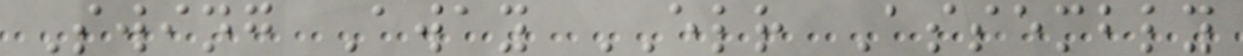Swing Away ELR Assembly
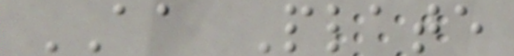AA Plate
